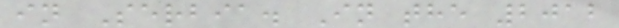in Serbia. In the 2012
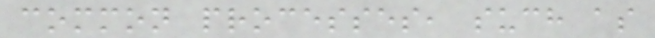common processes, such as
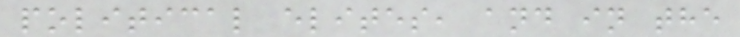political elites, and in the
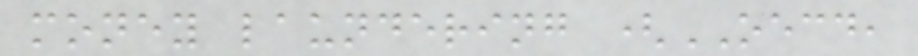money laundering (OECD,
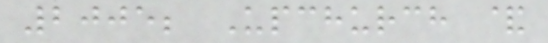2005; Upchurch &
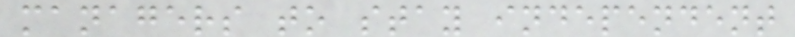managers to stay independent
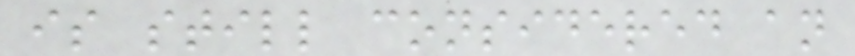is still considered an
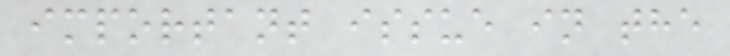important issue in the
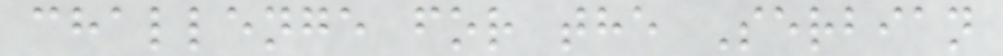challenge for the Serbian
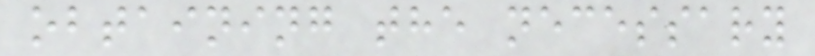obtaining the necessary
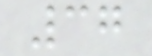37
